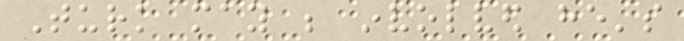Turk may be involved he's
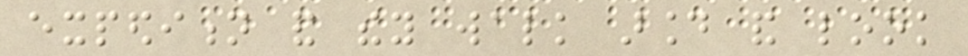expedition and they walk around and look
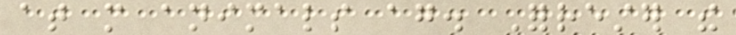at more animals again. Forrester the
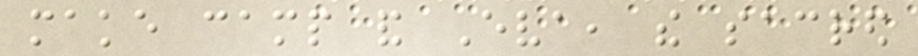make camp and Eva, the sacred
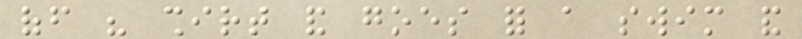off his shirt and goes for a swim and
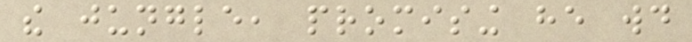the jungle, promising he would
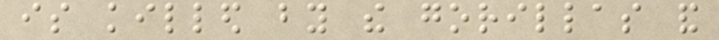is killed by the gorillas and
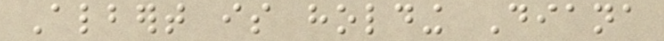Albert is holding Diana
